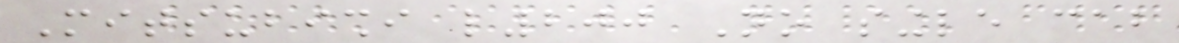Mitsubishi l200 No single cab
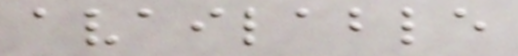available
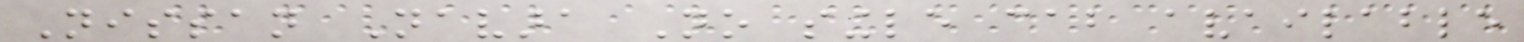Nissan Navara No single cab available
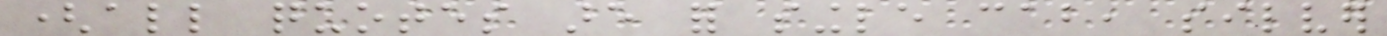(all quotes are for single cab, silver
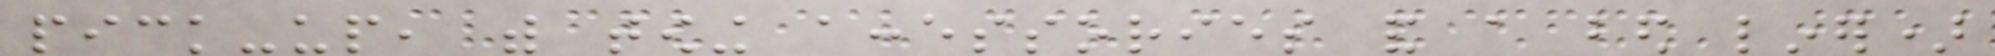pick-up, with towing accessories and a bed liner)
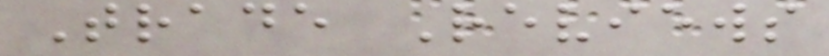Trade Reviews
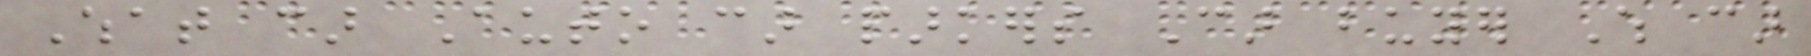What car Auto car parkers Car buyer Which car
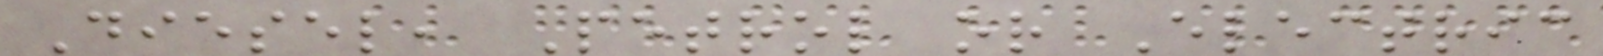Diesel, Petrol or Electric
